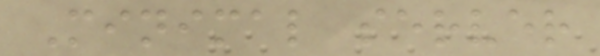Minimal server
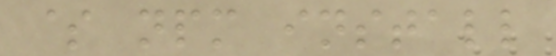$ npm install
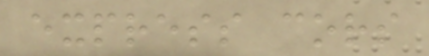express cors
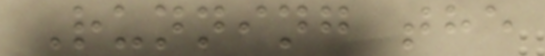Running the
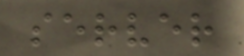server
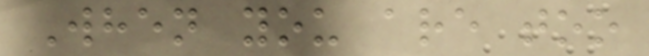When you are too
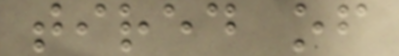tired of
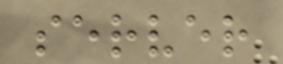server
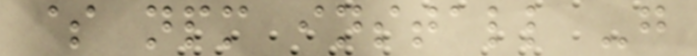$ npm install -g
